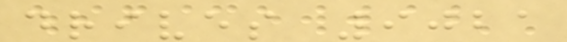drives 9021
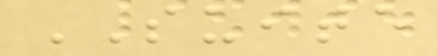SUITE
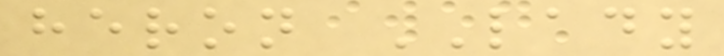heron LADY
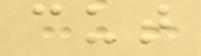cut
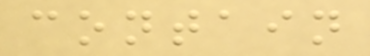contain
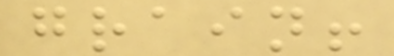grain!
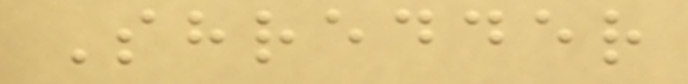Shredder
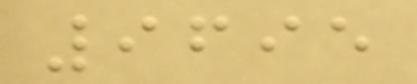9695
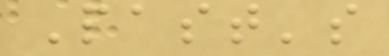Past's
